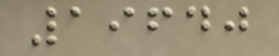19640
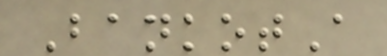BankotA
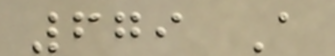679 A
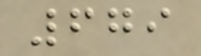679
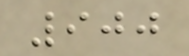900
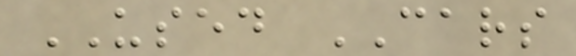USED CARS
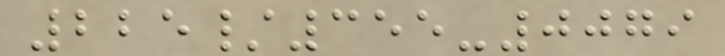225/355-0079
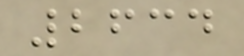2634
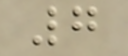7
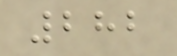282
